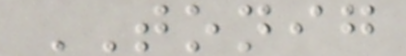TONIG
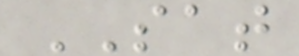SAT
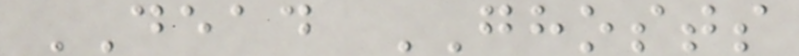DEAD GHOSTS
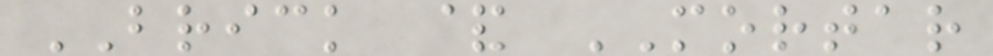BRICK & MORTAR
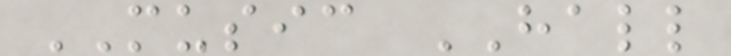MUSIC HALL
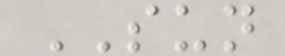SUN
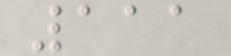111
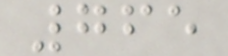765
